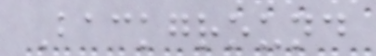Background
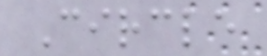Circle
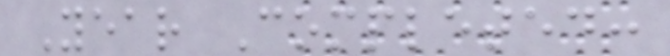Year Completed:
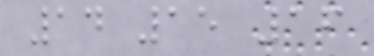14 15 16
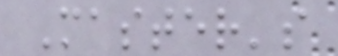Master's
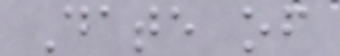Date of
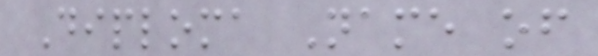Diploma Name of
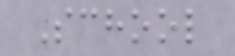School
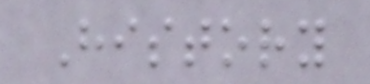History
